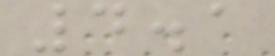4.1
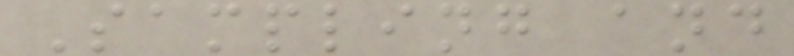Sampling and
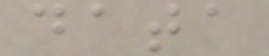data
